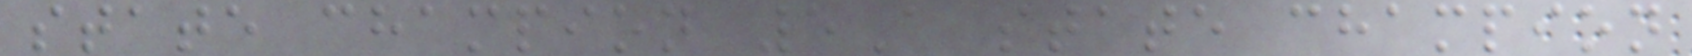state champion 5A state champion
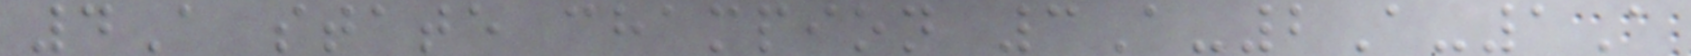4A state champion 3A-2A-1A
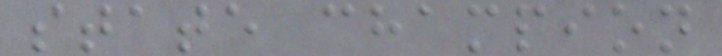state champion
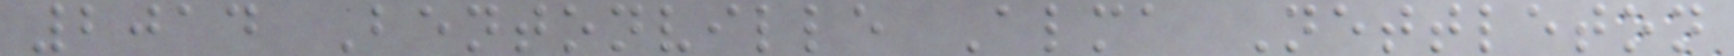2014 Bentonville Alma Nettleton
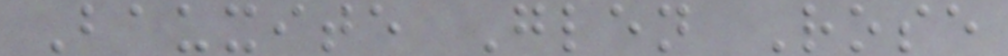Bauxite Glen Rose
